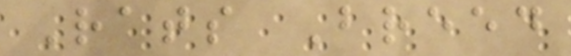Rats Breed
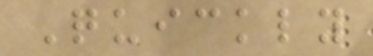Quickly
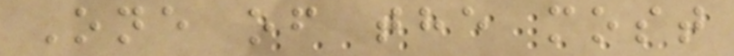One of the most
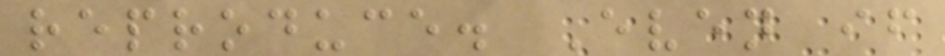reproduce. Even if
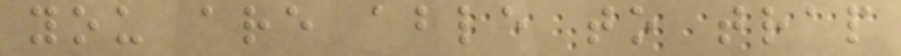you are able to trap
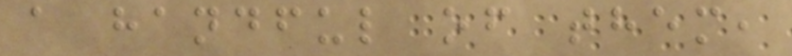a handful of them,
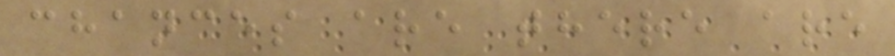chances are there are
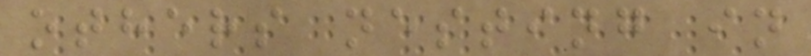others nesting in
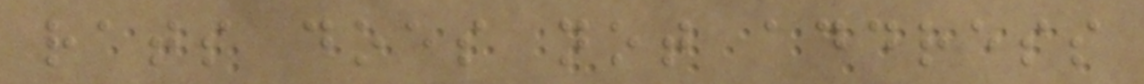rats does not address
